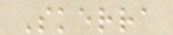Skerra
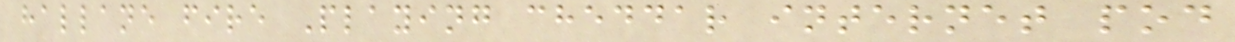hallane fire Playing cheddar internet pod
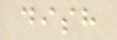dish
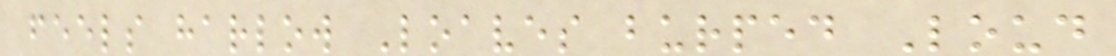feels harlow Loaves burped Loud
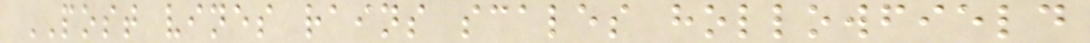POST vines rains scales hollowfield
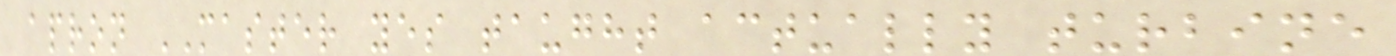apron MASTER yes taught actually turbine
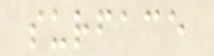surface
